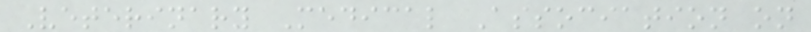Veterinary Medical Association on
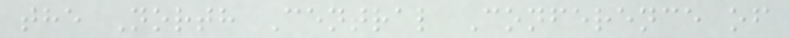the North Central Conference of
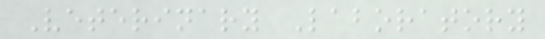Veterinary Laboratory
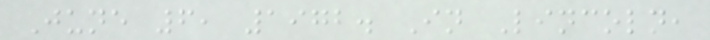June 6, 1972. In Lincoln,
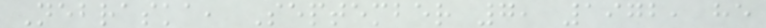Nebraska, September 7, 1972, he
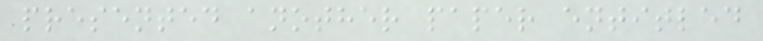presented another paper entitled
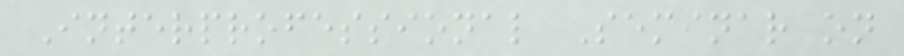Interprofessional Seminar on
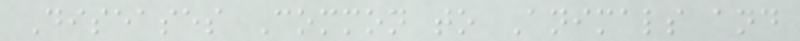Diseases Common to Animals and
